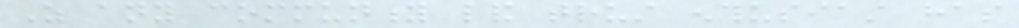As any community land trust enthusiast has
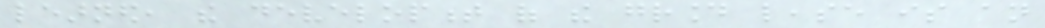learned, the development of the ground lease is an
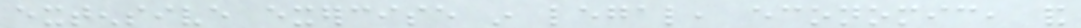extensive exercise in legal, economic, and
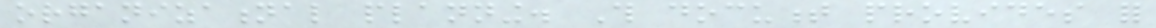organizational planning. This document provides for
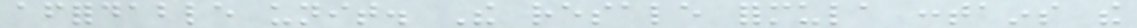affordable unit. The resale formula contains the
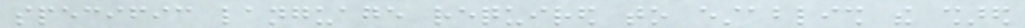specific language required to establish the shared
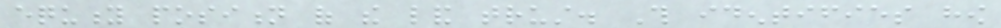equity position of the land trust. This identifies how
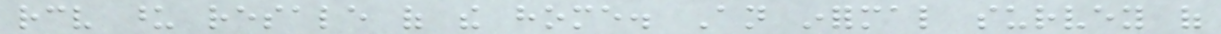receive upon resale of the home. An informal survey of
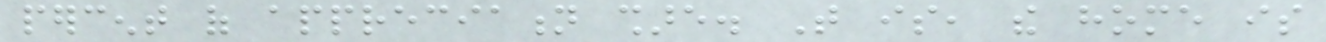percent of appreciation share. That is, the home is
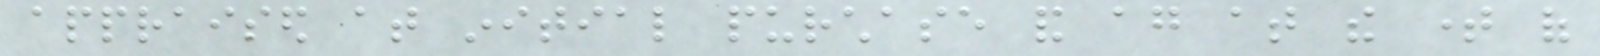appraised at initial purchase and again at the time of
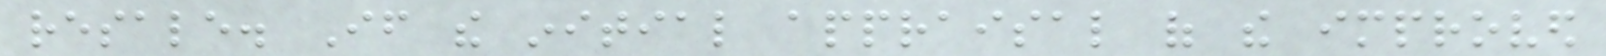resale. If the initial appraisal of the improved
